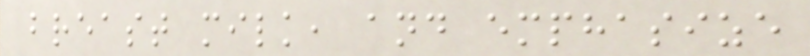breast milk, and emphasize
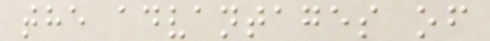the advantages of
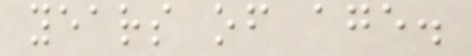years of age.
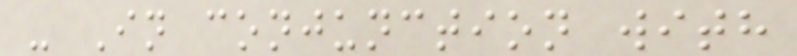- In conjunction with
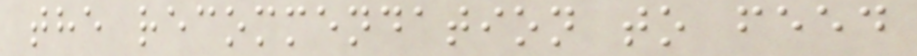the recommendation to feed
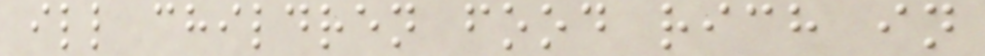ill children food rich in
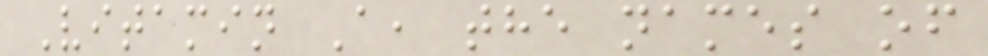Vitamin A, the names of
